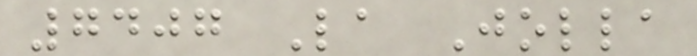7407 La Jolla
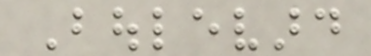Boulevard
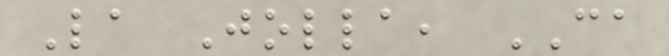La Jolla, CA
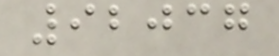92037
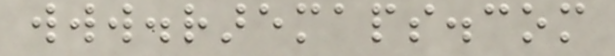www.raremaps.com
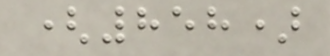(858)
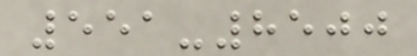551-8500
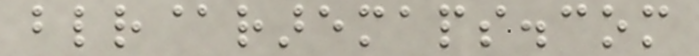blr@raremaps.com
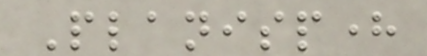Planisphere
